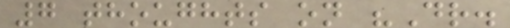7 thoughts on "Dr.
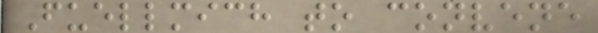Fuellmich to convene
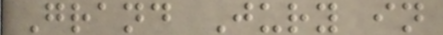Grand Jury in
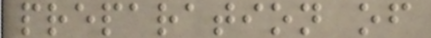preparation of
